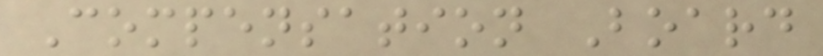Compensation Board
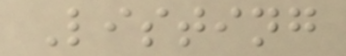Listing
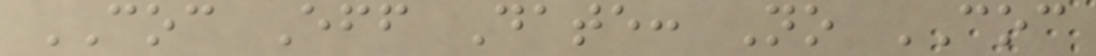COC Eff Date: No COC
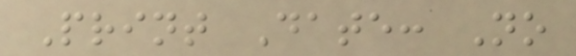Print Date: No
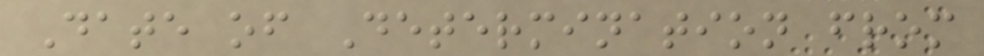Date of Determination from
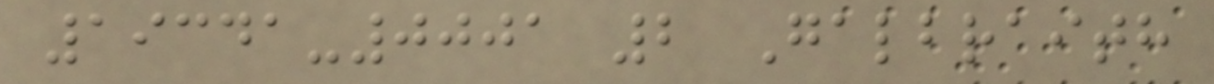19341-0001 2 Galbraith
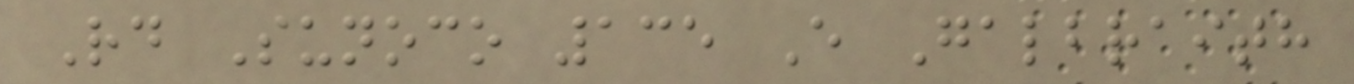Rd Sunoco 135 E Galbraith
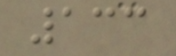133
